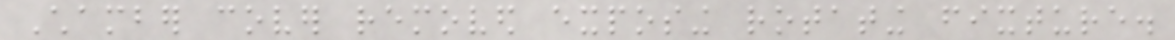Chamber cover removed exposing rotating fixture.
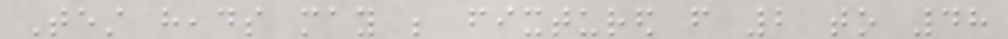Test heads may be fixtured from 2 to 48
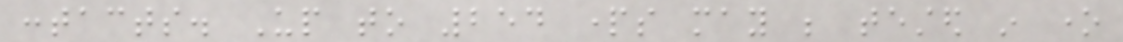contacts. Up to 254 parts may be tested in one
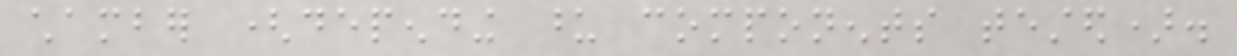chamber (depending upon components tested).
